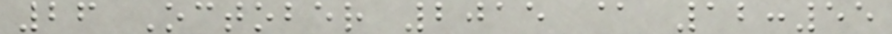26 October 2015 @ 12:55
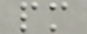pm
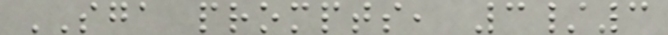SGA prompts, 3/3
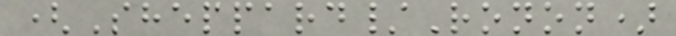(Sheppard/Ronon)
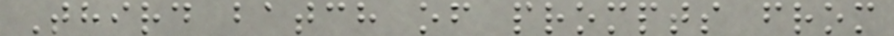Third batch of prompts from
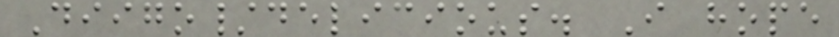Diigo/delicious. I hope
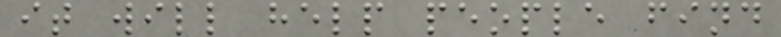it will help people find
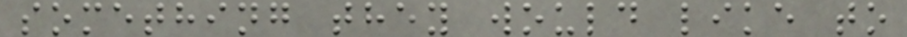something they would like to
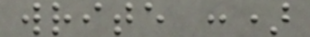write :)
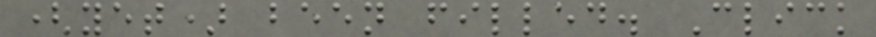(yet) been filled. Click
